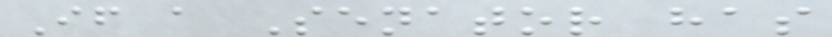If a Senator has
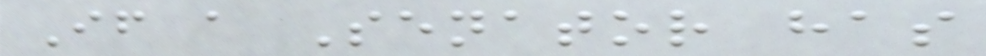If a Senator has
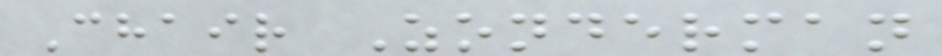Chair Zonderman
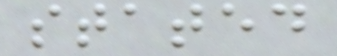stated
